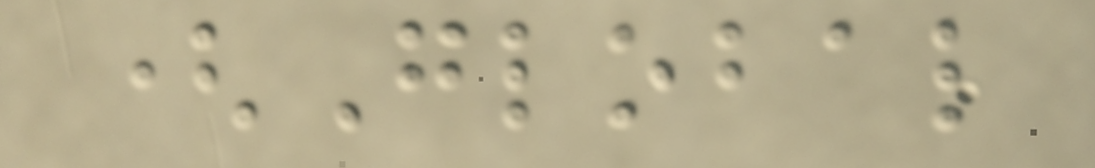(Global
